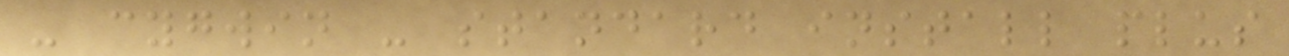- cygwin - standard install plus
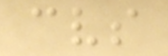cvs
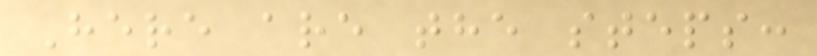Here are the steps:
